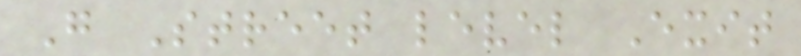G Street level Exit
